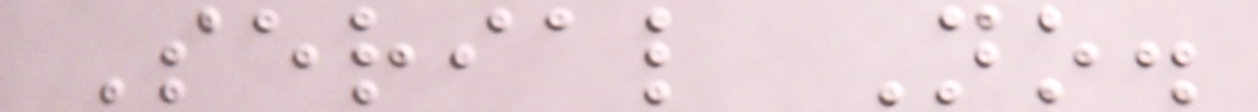Serial No.
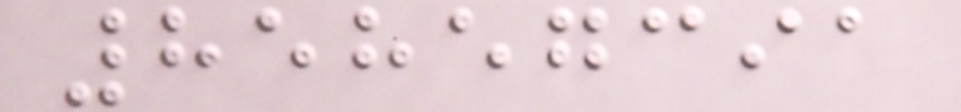85857391
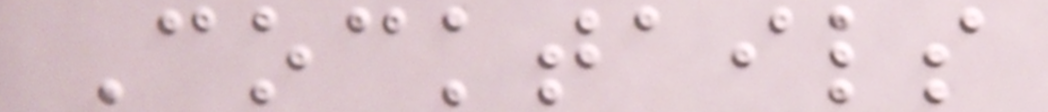Cocktails
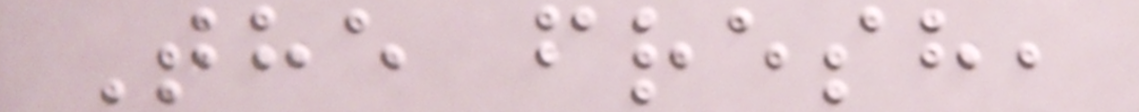The fresh,
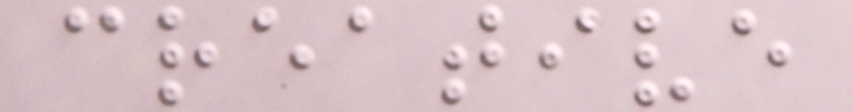creative
